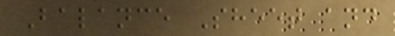Balance Sheet and
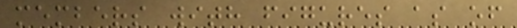members with figures as of
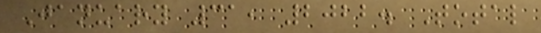January 31, 2022. Total
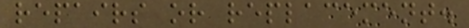repairs or replacement.
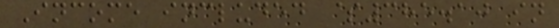Income included $385.10 in
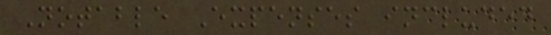Notable Expenses included
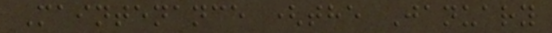Maintenance (the January
